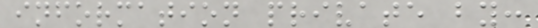information private by:
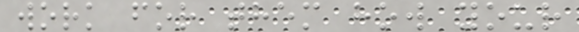work for them how your
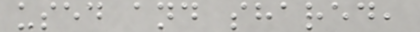used and shared,
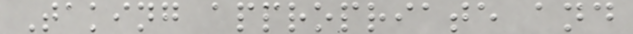Taking appropriate and
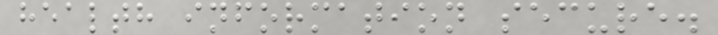health information secure.
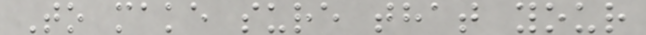To make sure that your
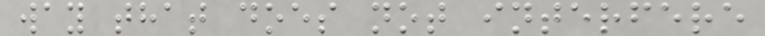way that does not interfere
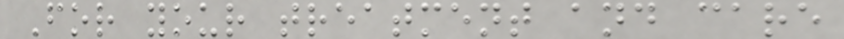For your treatment and care
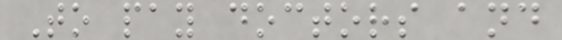To pay doctors and
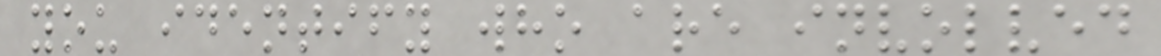you identify who are involved
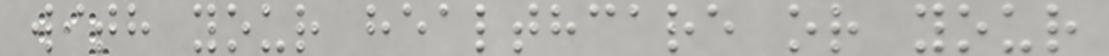with your healthcare or your
